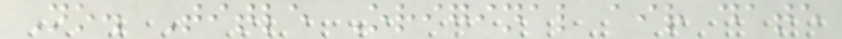No. Title Original air date
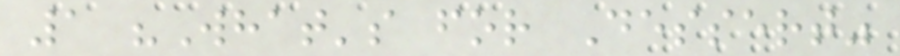1 "What's for Dessert"
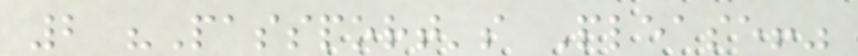2 "Passport's Please!"
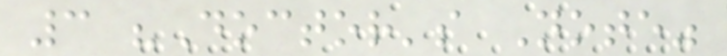3 "Doctor's Note"
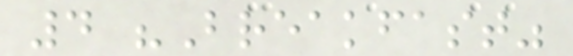4 "Breakfast"
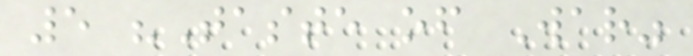5 "Taste of War"
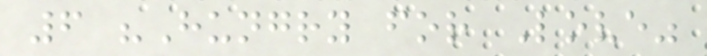6 "Hungry for Love"
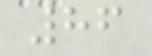86
